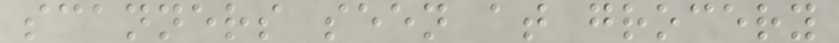scanners seen at grocery
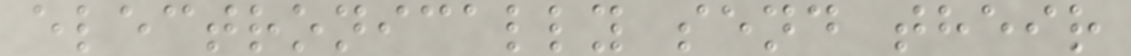electronically send their
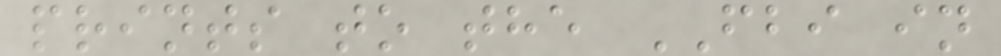prints to the FBI in
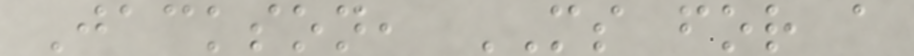Jackson, MS for a
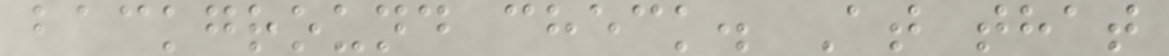background check. At that
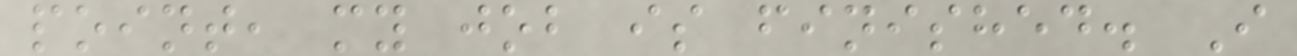point, my job is finished. I
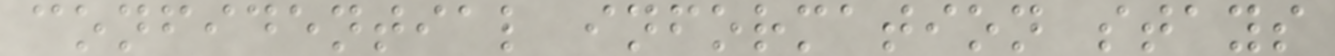confidential information stays
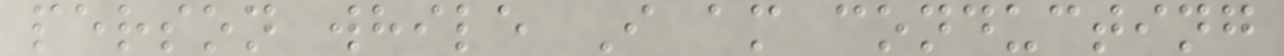person while I am conducting
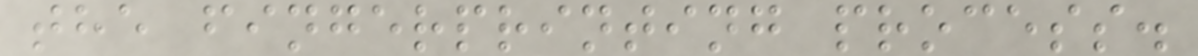the fingerprinting process.
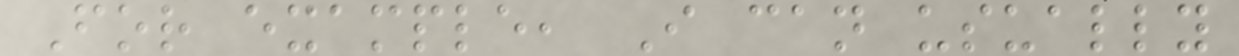For example, I can usually
